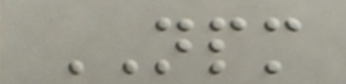NPM
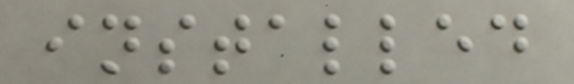installed
